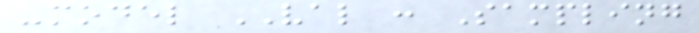-model VAL : Sampling
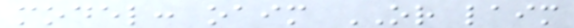model: oaim OR laim
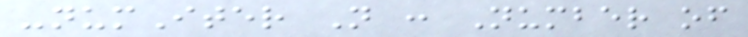-numIter N : Number of
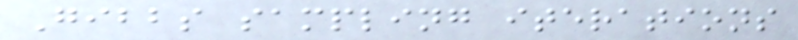Gibbs sampling iterations
